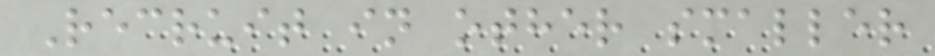Recruit in other smaller
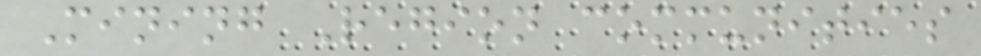Mining Region communities
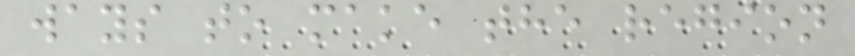ways to make the region
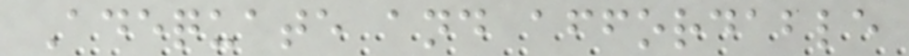Adequate and affordable
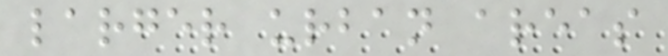larger urban areas
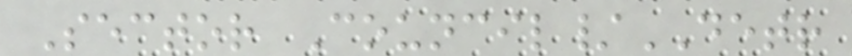Sector Council/DETR
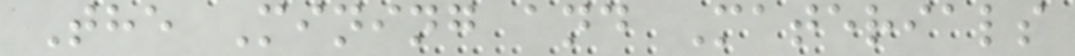The Mining and Materials
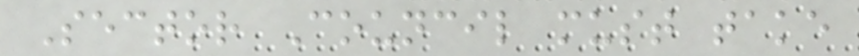Sector Council must take
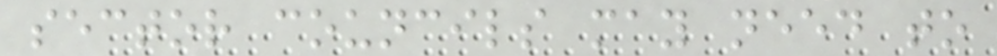sector councils may need to
